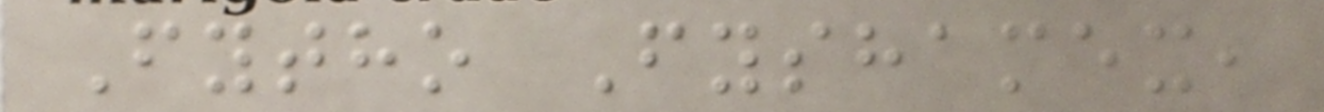Fytho Fyshamex,
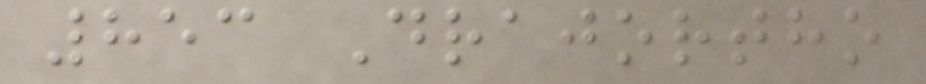853 Drajortho
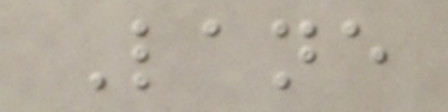Lane
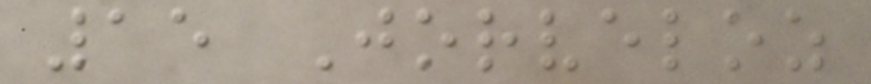15 Jorveloz
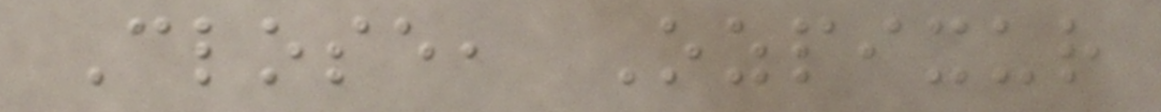Close, Ozpixur
